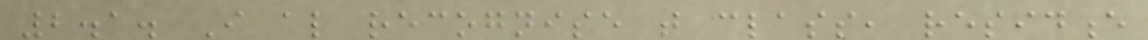2.1. I also recognise that class, residence
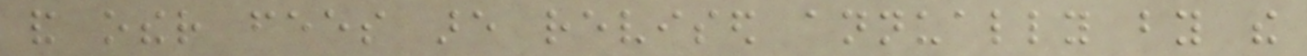and other fees are revised annually by the
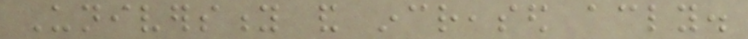University and increased accordingly.
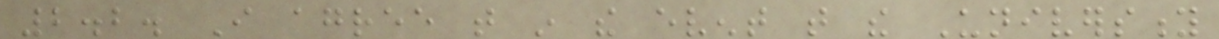2.2. I agree that in the event that the University
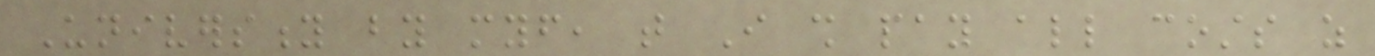University by myself, that I shall pay all costs as
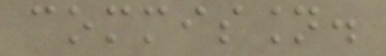commission.
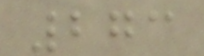273
